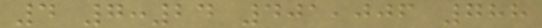4 7:24 401,006 788
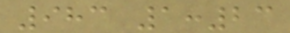983 1:23
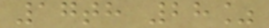17th 28%
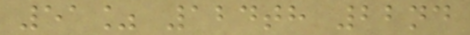51% 124th 22nd
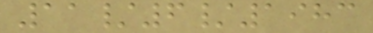11/6/1983
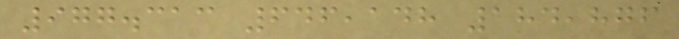977.313 646,148 184,876
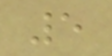5
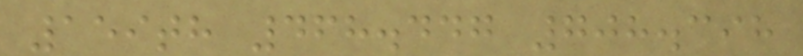159th 468.447 708.398
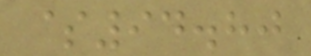$94.80
